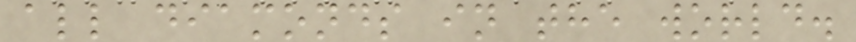all diamonds in the world.
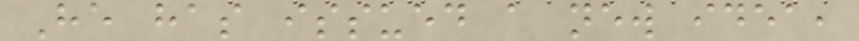He has issued a new idea,
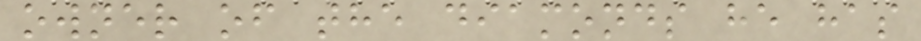owner of the diamonds he has
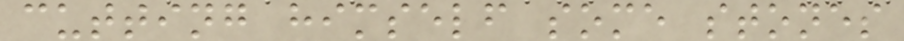cutting himself some stones
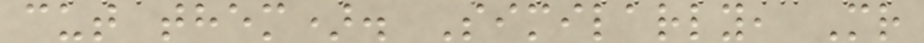cut them). Similarly, Mr
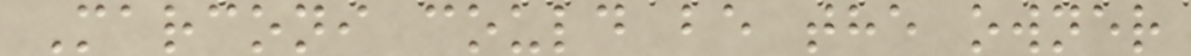Marconi could be the owner
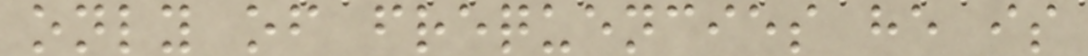only of frequencies he is
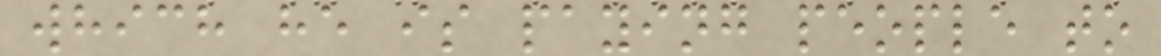which he is paying people to
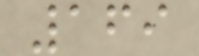169
